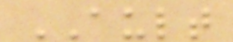AULT
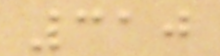310
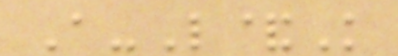A-L&K
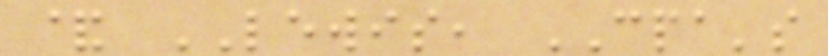& LEWIS, CPA's
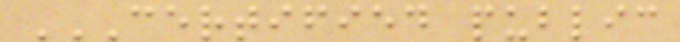CERTIFIED PUBLIC
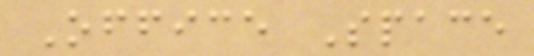Office Space
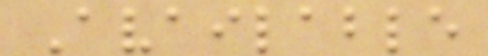Available
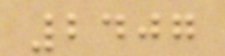2407
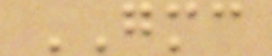GMC
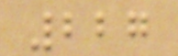227
